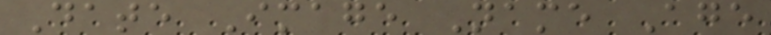Date Image Name Age
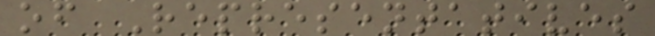of Representatives
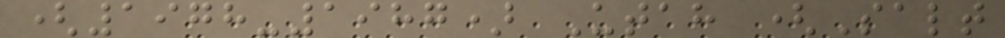(1978-1987) Utah (Salt
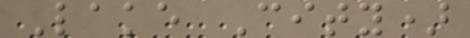Lake City)
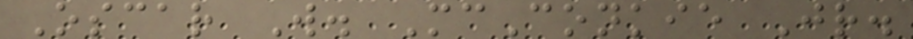Oscar W. McConkie Jr.
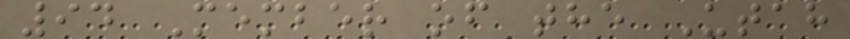94 Member of the Utah
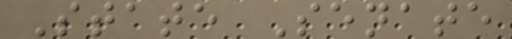State Senate
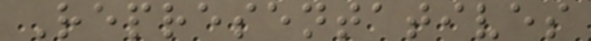Representatives
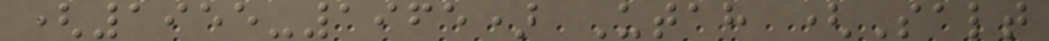(1955-1965) Utah (Salt
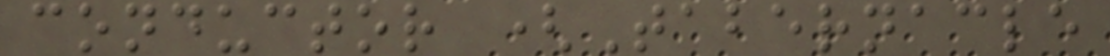conductor (Tabernacle
